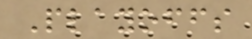Playoffs
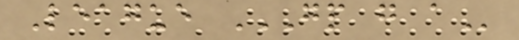League GP G A
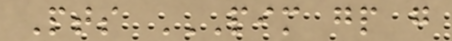Pts PIM GP G
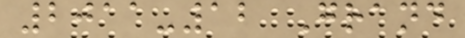2011-12 Grand
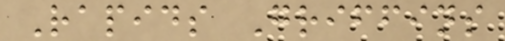Rapids Griffins
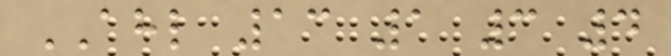AHL 13 1 3 4
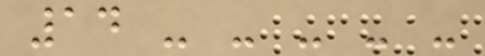14 - - - - -
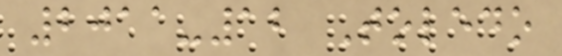2011-12 Toledo
